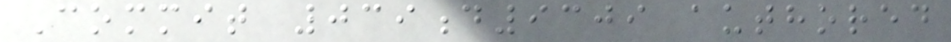Commit 039d9309 authored
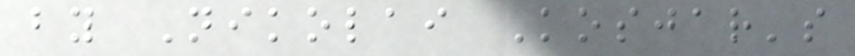by Nikolai Kosjar's
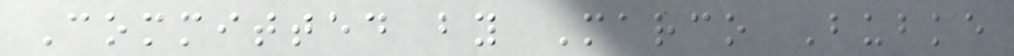Committed by Marco Bubke
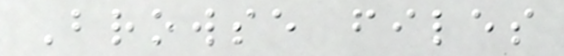Browse files
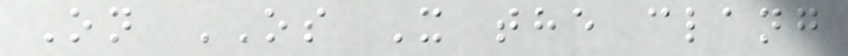On OS X the clang
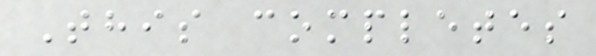This completes
